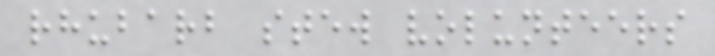rhubarb stew volunteers
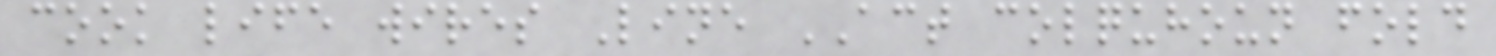cook life wires Line ACT colquhoun fold
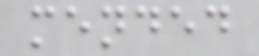mended
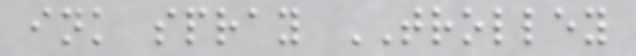ink spray TROLLEY
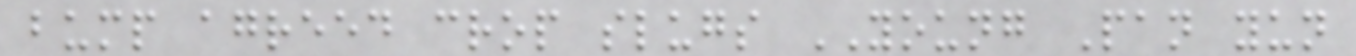bump agreed crop slugs YOUNG Pan yun
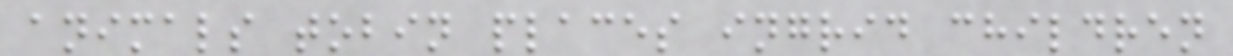animals tobin places ingrid children
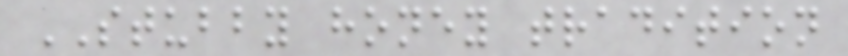STUBBY honey tradition
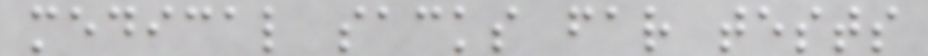medical sacks far tests
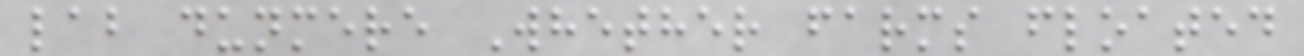lab dunmere Whether farms floated
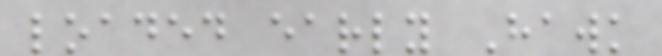loaded early Hawk
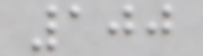100
